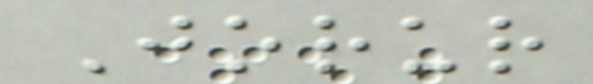Jorur
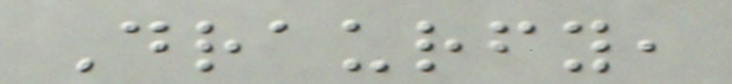Draurfy,
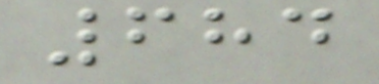684
